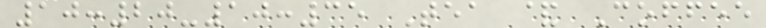10:20-10:35 Tea & Coffee
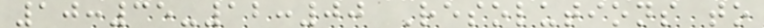10:35-12:00 Resolutions to
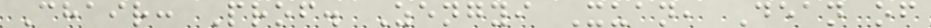Chair: Prof. Zengyi Xuan, Dean of
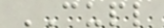CUPL
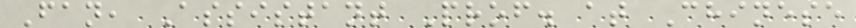Fan, Assistant Prof. at Chinese
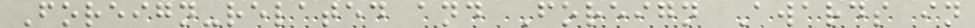Foreign-related and Foreign Awards in
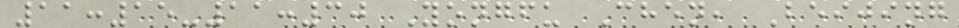11:15-11:30 Yongfu Chen, Beijing
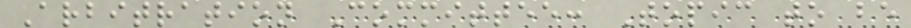Arbitration Committee: Topic to be
